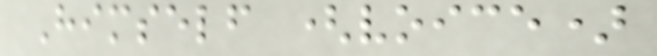Himself (voice)
